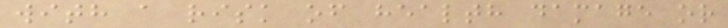with a risk of health damage or
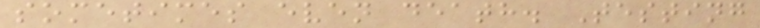sometimes even death. Testing
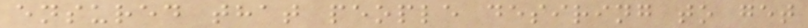ensured that people desiring to get
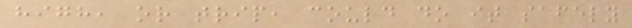high, or trip, could do it safely
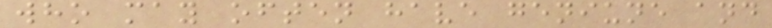who may often have geniune and
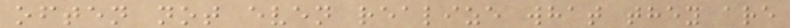often not even realize what they are
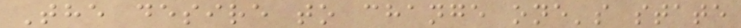The desire to change one's state
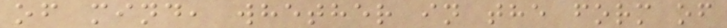of mind, whether in the form of
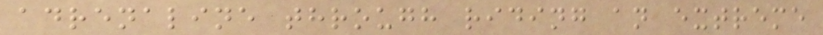adrenaline through riding an extreme
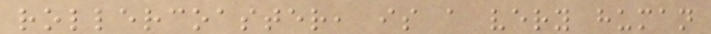rollercoaster, is a very human
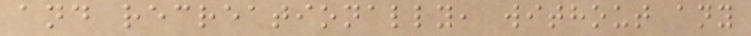and recreationally, without any
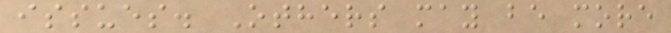issues. Others may be more
